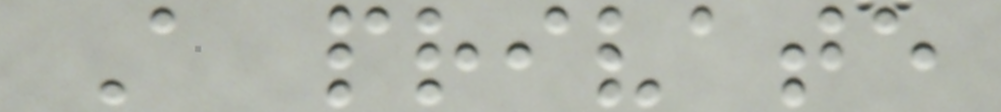A private
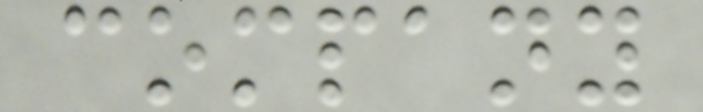company
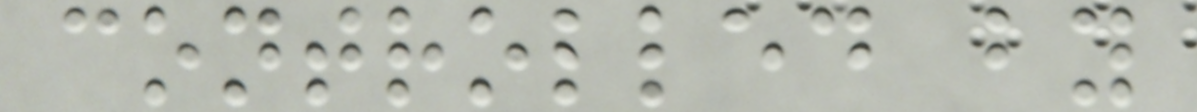controlled by
